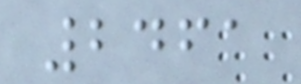2461
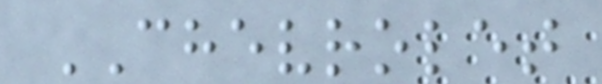CHEVROLET
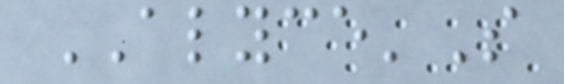ALYCE'S
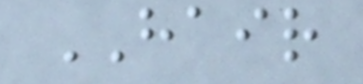HAIR
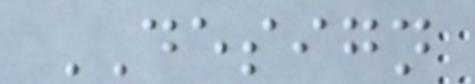DESIGN
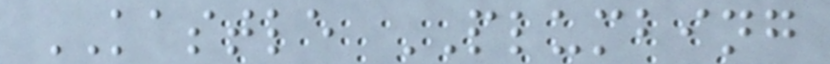KASTLE PLUMBING
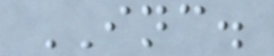INC.
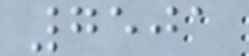7501
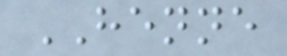HENNE
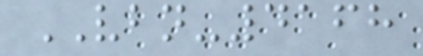VBN-4168
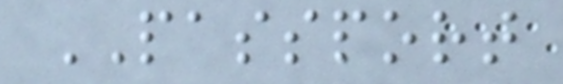PASSPORT
